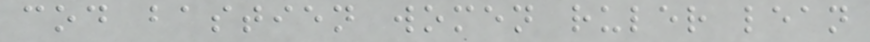cod bastien women ruler lean
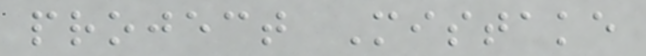project Mistake
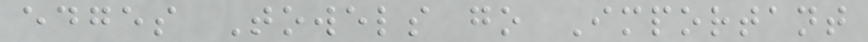edges Towels go Important
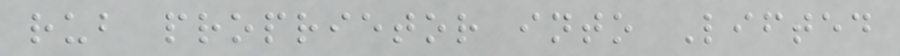rub proprietor into Lifted
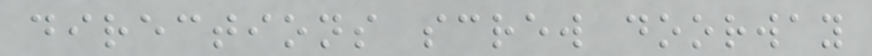directions screw doorway
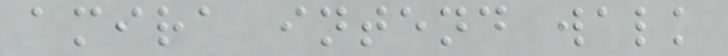amira intend walk
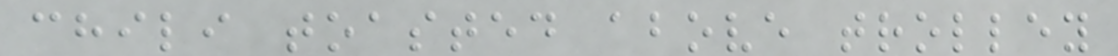chili toasted above trolley
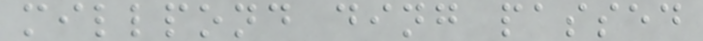millpond ding passed
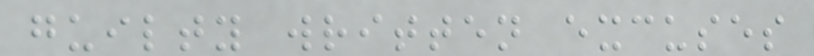guilty written excuses
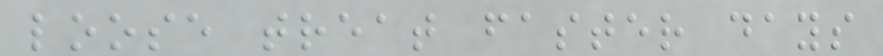loose treat faster days
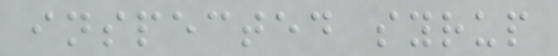inspected syrup
